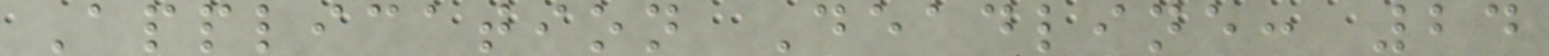Application Deadline: 24
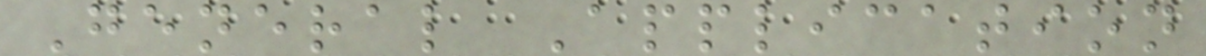General Application
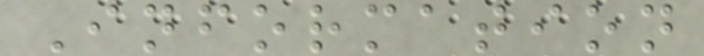Information
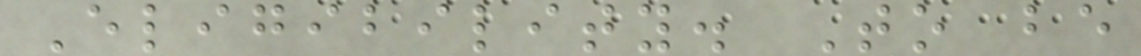Eligibility. To be
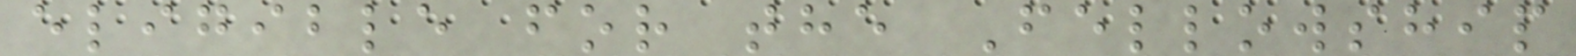eligible for the Fellowship
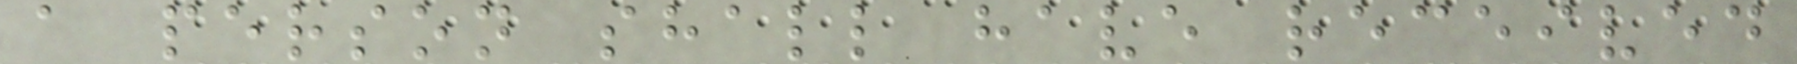a person shall have received
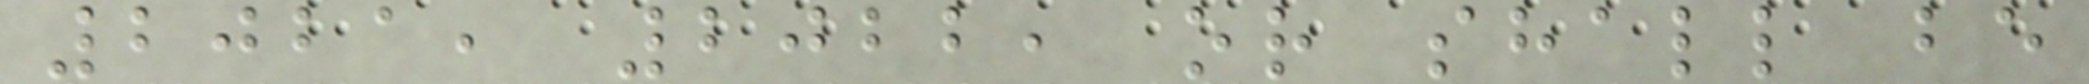2021, 2022, or shall be
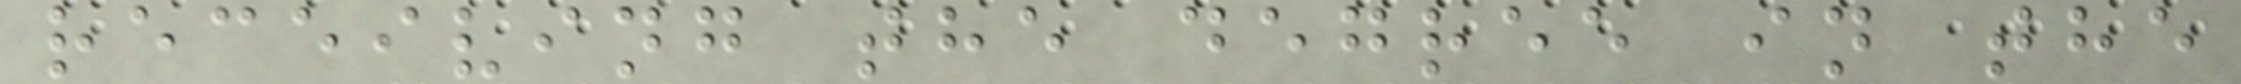receiving the degree in the
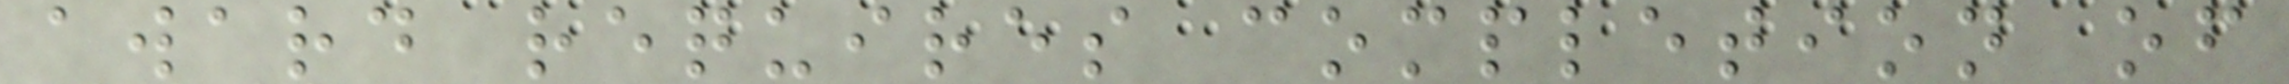award requires completion of
